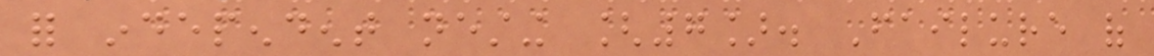for independent nesting [7]. Failure of
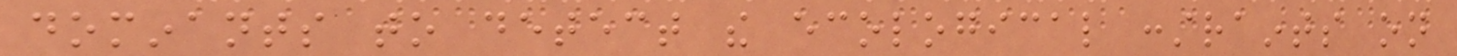dominants to detect the ecological constraints on
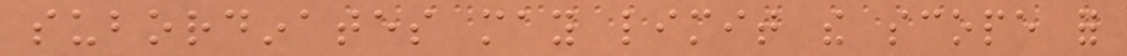subordinates may limit the scope for
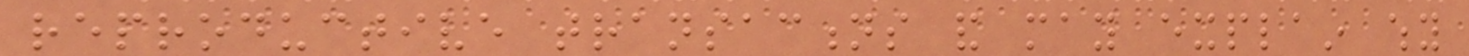reproductive transactions and may explain why
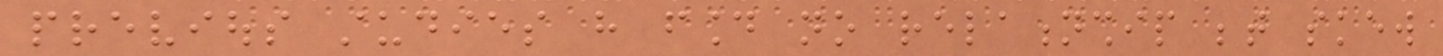previous studies have found no relationship between skew
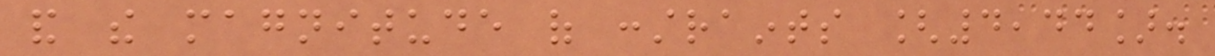and the magnitude of constraints [4,44].
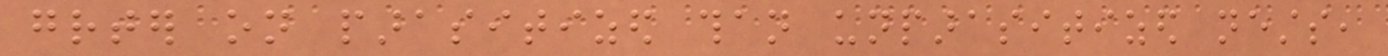greater on parasitized than unparasitized nests,
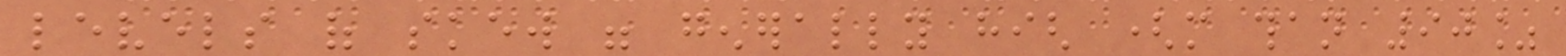levels of skew were generally high (more than 90%
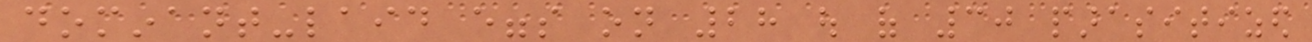dominant-laid eggs on 28 out of 30 parasitized
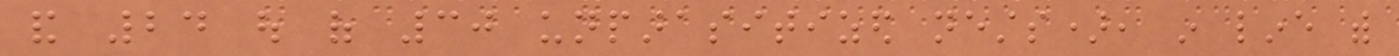and 24 out of 30 unparasitized nests), in line with
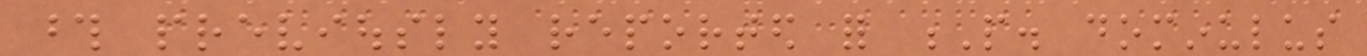those previously reported for P. dominulus
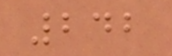242
